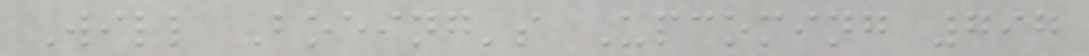Will Boeing's Upcoming 797
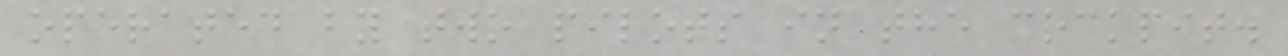operated by two pilots in the cockpit.
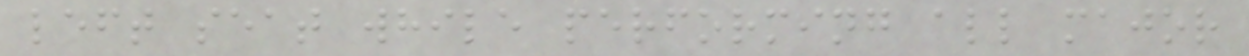left seat while performing all major
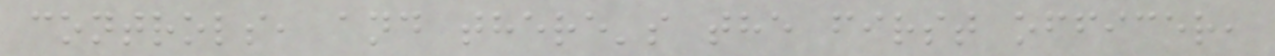controls, and there's the first officer,
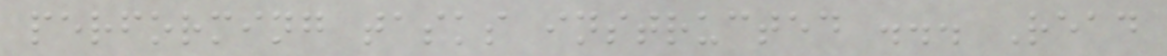performing tasks instructed ... Read
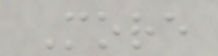More
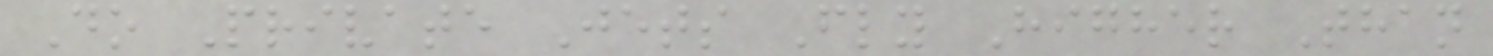Do Private Jets Fly Higher Than
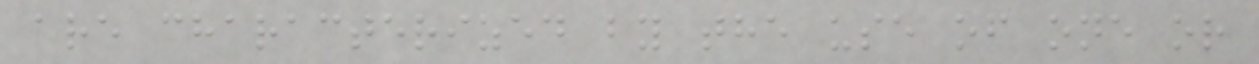are characterized by the use of one or
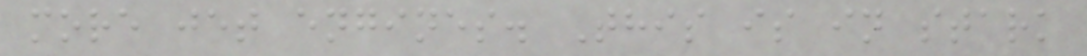more jet engines. This is in stark
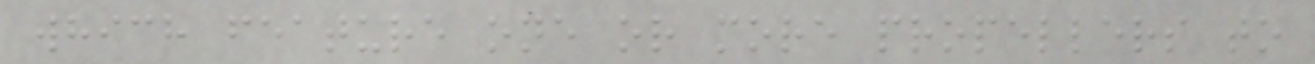which feature one or more propellers to
